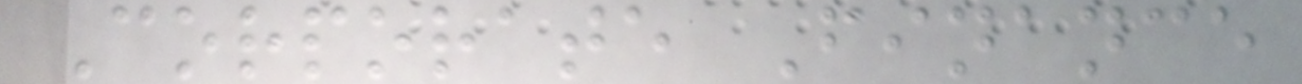Corporate Finance
